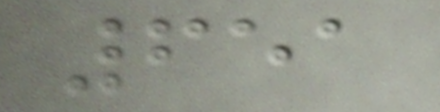651
